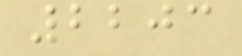2203
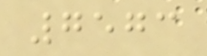7573
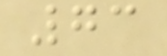73
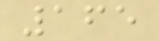165
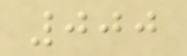000
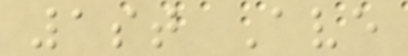1st Ave
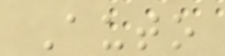Auto
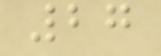27
